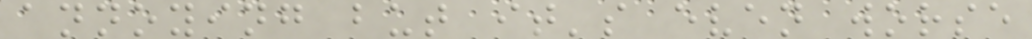annoying but it's even worse
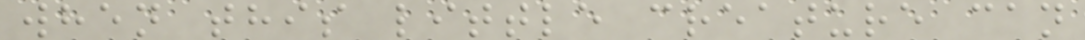when this little creature can
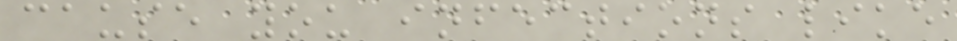cause you infections like
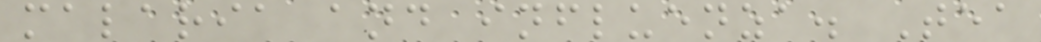malaria and influenza. Tea
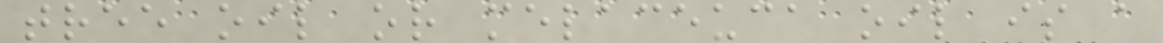tree oil or melaceuca oil is a
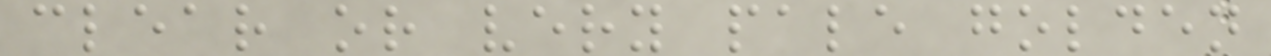clear or very pale golden
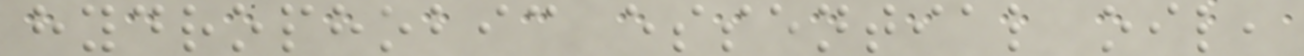hydrophobic essential oil,
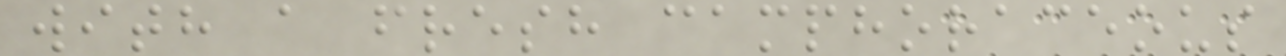with a fresh camphoraceous
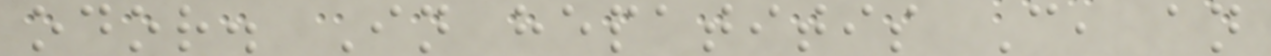odor. In hepatitis C, an
